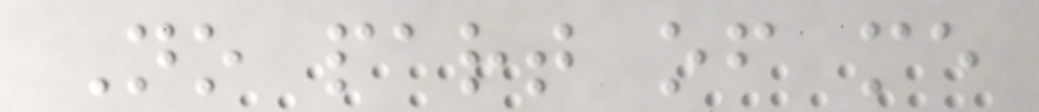No part of me
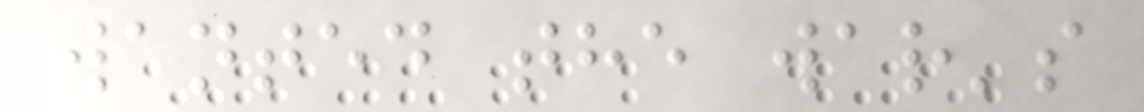wanted the war's
